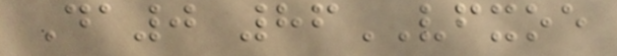Da0 86VFXOE
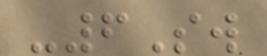-6Sw
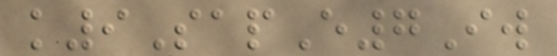k9SapE7Iw
